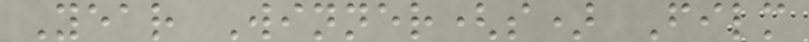Year Winner(s) Film
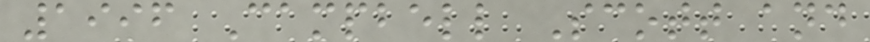1996 Campbell Scott and
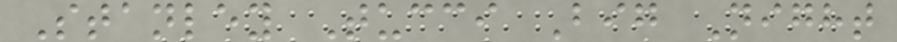Stanley Tucci Big Night
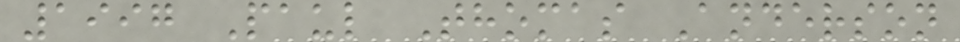1997 Paul Thomas Anderson
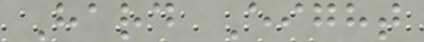Hard Eight
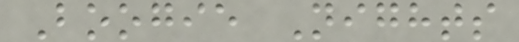Boogie Nights
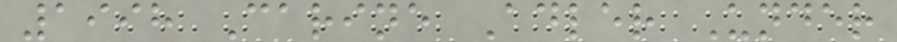1998 Carine Adler Under
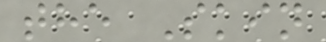the Skin
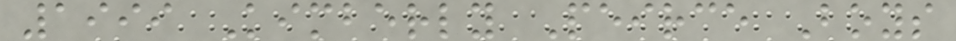1999 Kimberly Peirce Boys
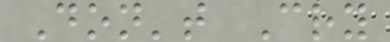Don't Cry
